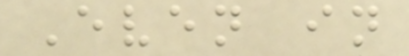Even in
